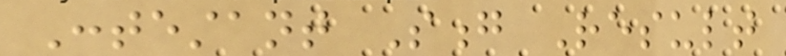Contestant Song Result
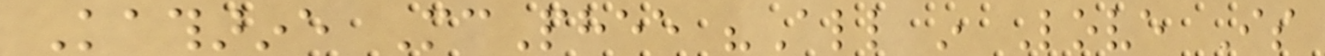Katharine McPhee "All in Love Is
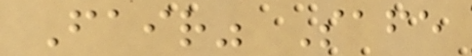Fair" Safe
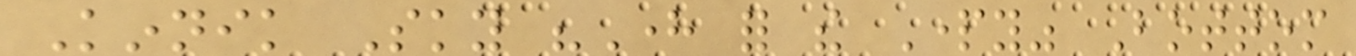Kinnik Sky "Here for the Party" Bottom
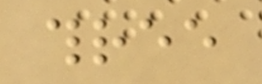three
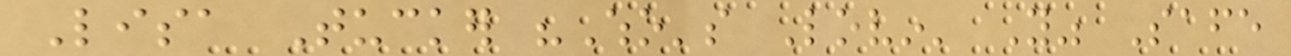Lisa Tucker "Who's Lovin' You" Safe
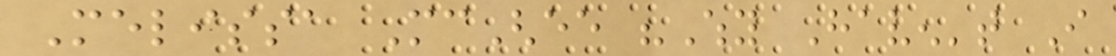Melissa McGhee "Why Haven't I
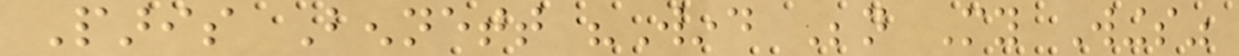Paris Bennett "Wind Beneath My Wings"
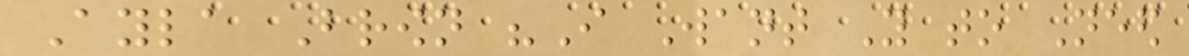Ayla Brown "I Want You to Need
